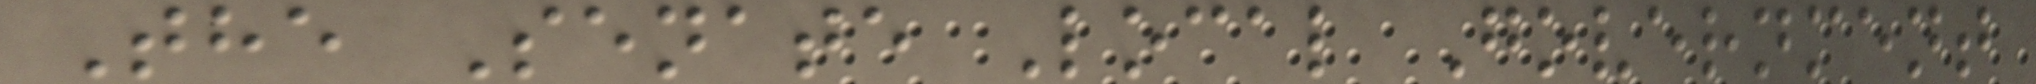The Senate Local Government
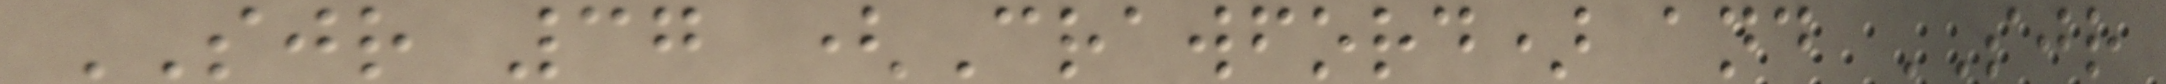SJR 37 (Crawford) and SJR
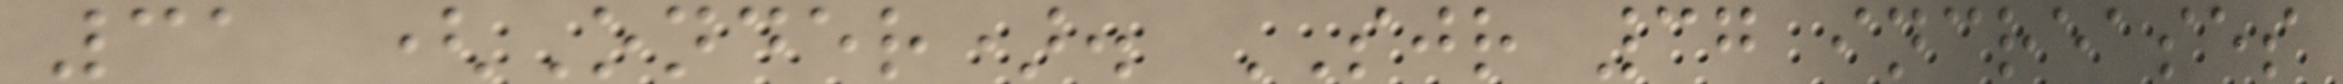31 (Onder). SJR 37 increases
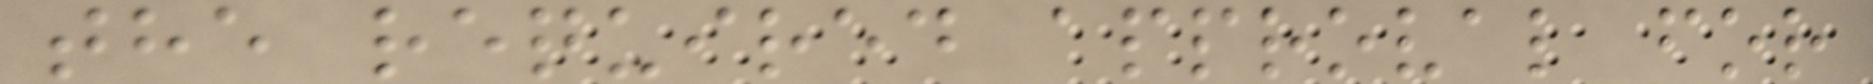the required approval for
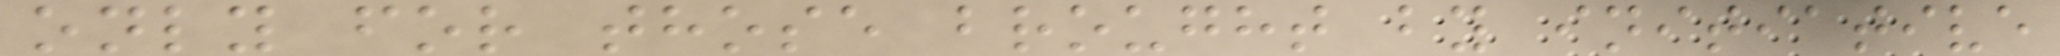only for those brought by initiative
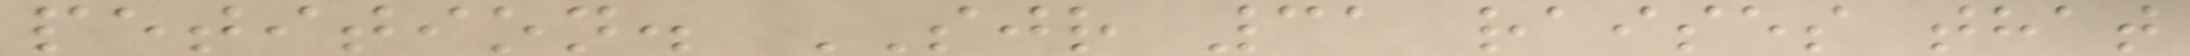petition. SJR 31 raises that
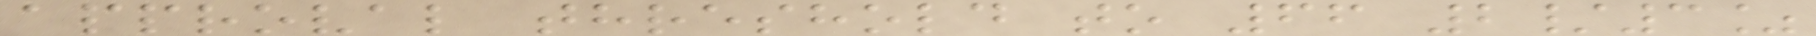approval threshold to 66 2/3%
